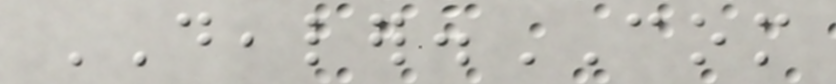DEALER.COM
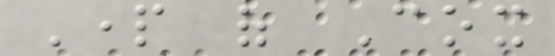Part of Cox
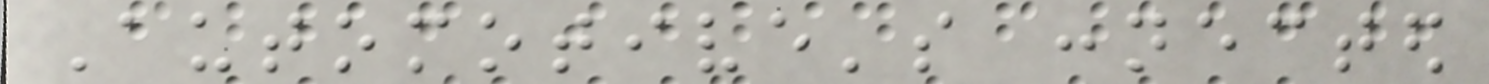Automotive's connected
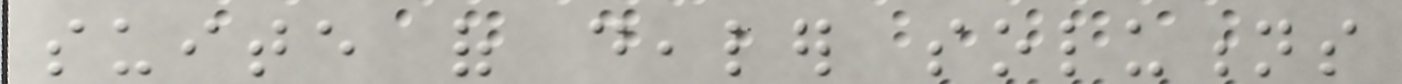suite of dealer solutions
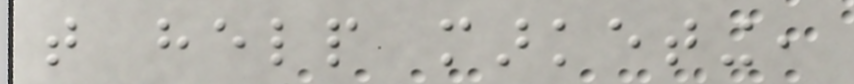that help marketing,
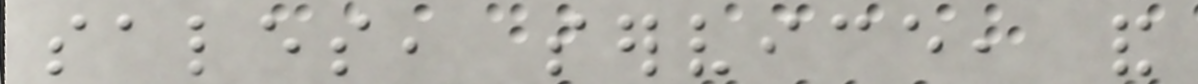sales, service, and
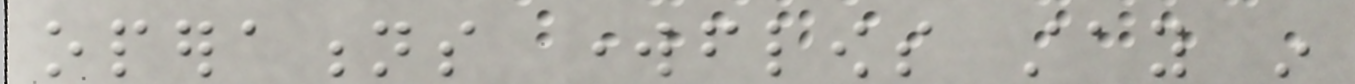operations workflows stay in
